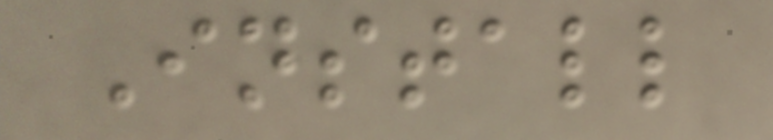Install
